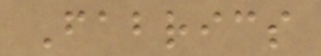Fabrics
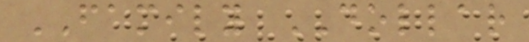FAMILY DOLLAR
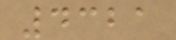4321
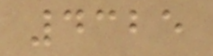4325
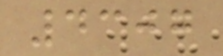4307
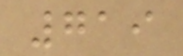719
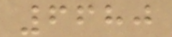6680
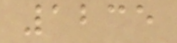1235
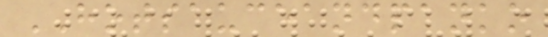HOTSAUCEANDPANKO
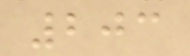203
